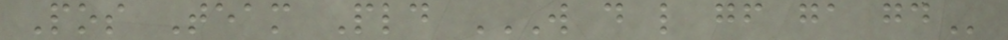Pos Team Pld W D L GF GA GD
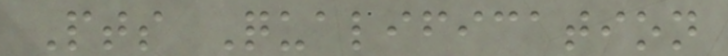Pts Qualification
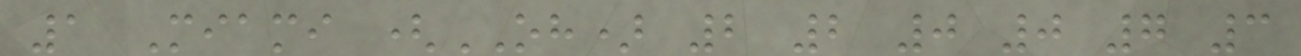1 Miami (OH) 2 2 0 0 7 3
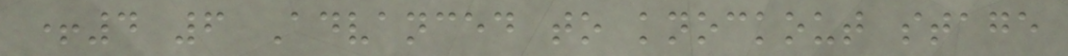+4 6 Advanced to knockout stage
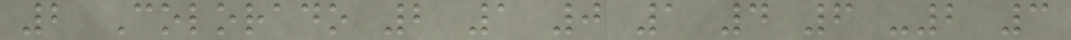2 Colorado 2 1 0 1 4 6 -2 3
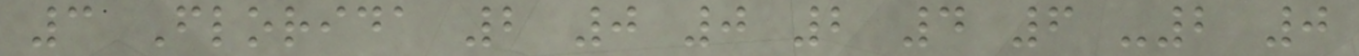3 Florida 2 0 0 2 4 6 -2 0
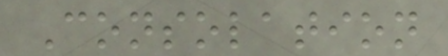Consolation
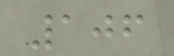106
